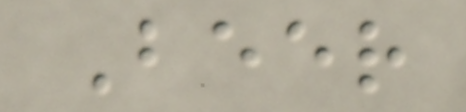Beer
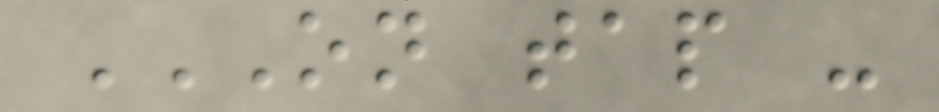ON TAP -
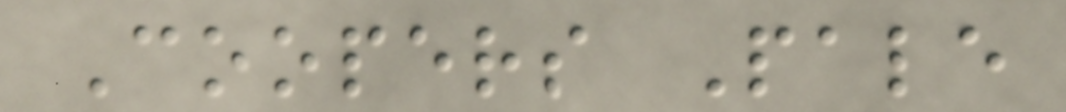Coopers Pale
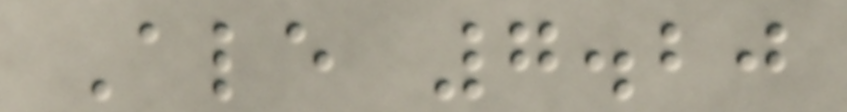Ale 7.20
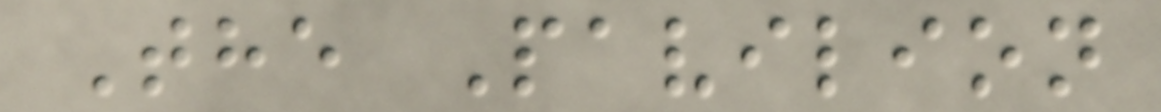The Pavilion
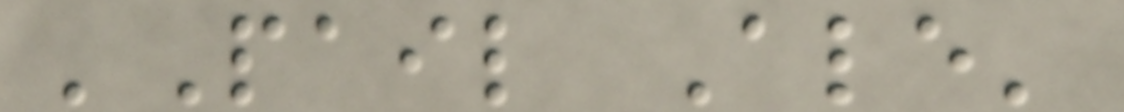'Pail Ale'
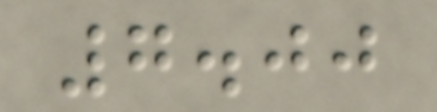7.00
